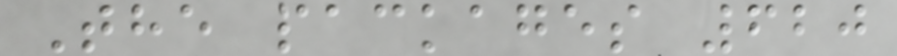The packages 620
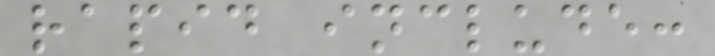rapid include:
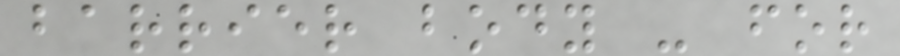barrier body - for
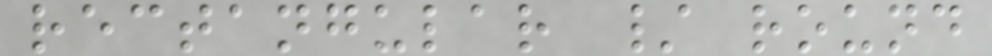rectangular / round
